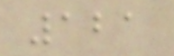121
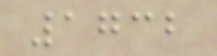1732
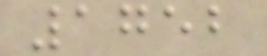1752
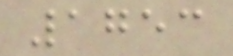1753
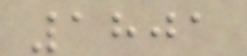1801
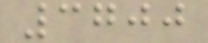3700
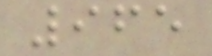965
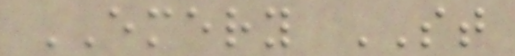EMERY ST
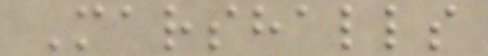Marshalls
